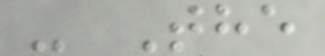- The
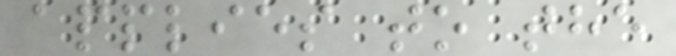applies to the
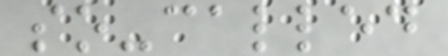so-called
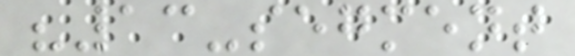"13-segment
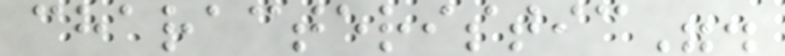characteristic".
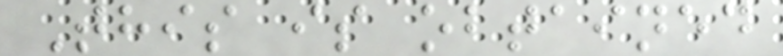This is obtained
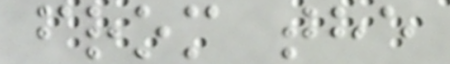from the
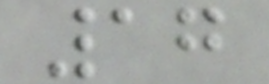17
